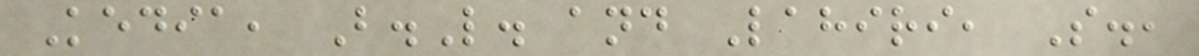Kedia, B.L. and Lahiri, S.,
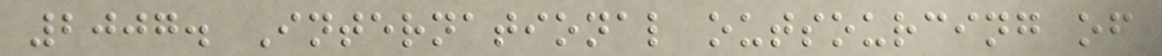2007. International outsourcing of
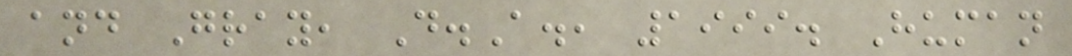and Gray, D.A., 1999. Human
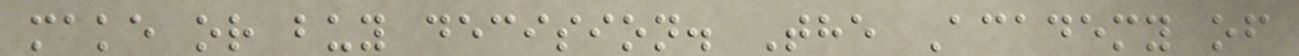make or buy decision. The Academy of
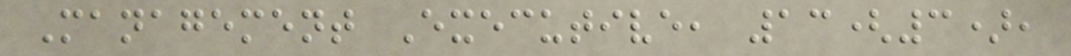Management Executive, 13(3),
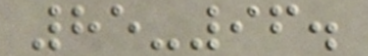85-96.
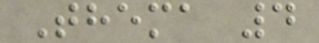Thema 4
